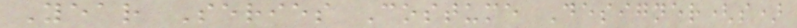Year Series Costume Designer(s)
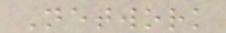Network
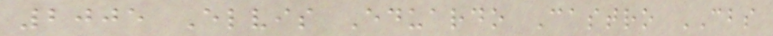2005 Elvis Eduardo Castro CBS
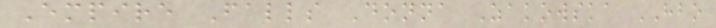Empire Falls Donna Zakowska HBO
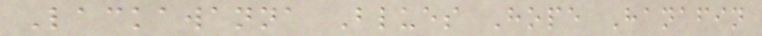Lackawanna Blues Hope Hanafin
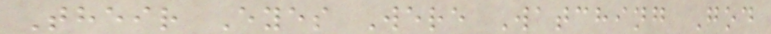Their Eyes Were Watching God
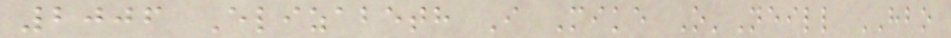2006 Elizabeth I Mike O'Neill HBO
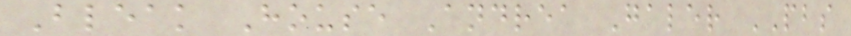Bleak House Andrea Galer PBS
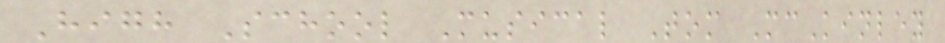High School Musical Tom McKinley
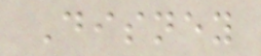Disney
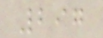297
